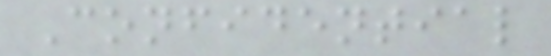Confidential
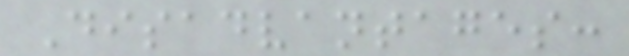Disadvantages:
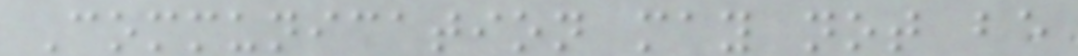Communication may not be
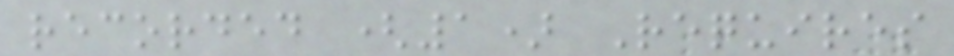recorded (1) Requires
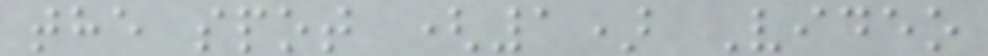the spot (1) Video
